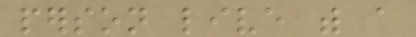person live with a
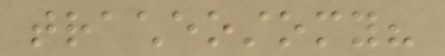tracheostomy?
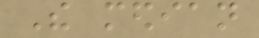The median
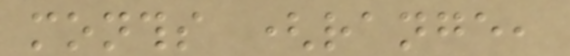months (range,
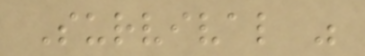Survival was
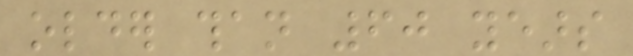older than 60 years
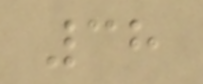38
